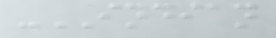-INDIAN
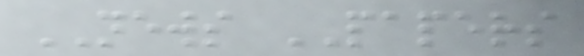NEWS PAPERS
